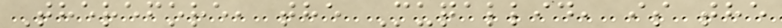Therefore, the Muqallid, is the
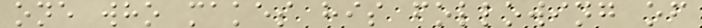one who makes his following of
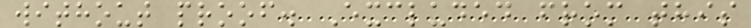without proof. Excluded from this
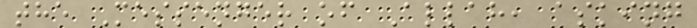the Messenger of Allah, asking
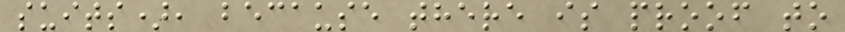suits), because there is proof to
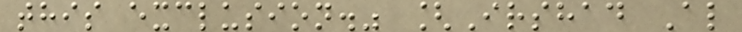this exclusion." [Irshad Al
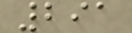291
